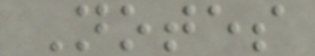Notes
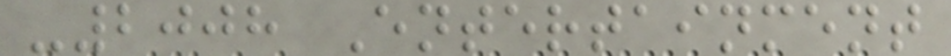-2008 Entertainment
